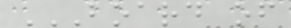BOARD OF
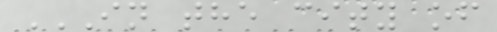IN THE CITY OF
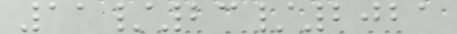11/23/2021
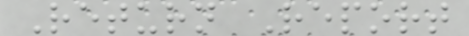Return Report
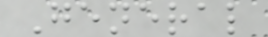General
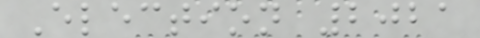Election 2021
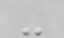-
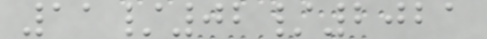11/02/2021
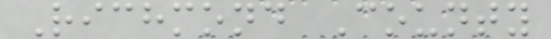Richmond County
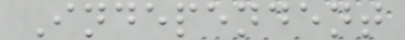Independent
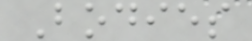Bodies
